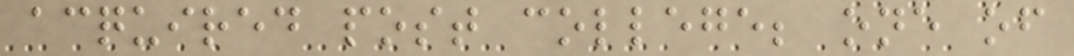acquired post college; one of
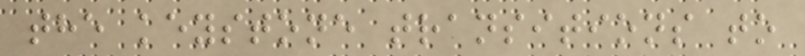the keystone transitions to
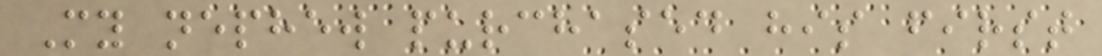My nephew purchased his first
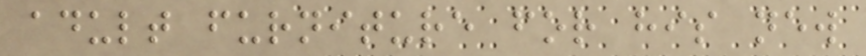adult furniture for his new
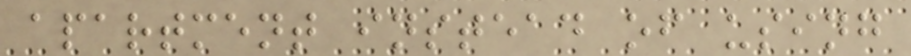apartment instead of using
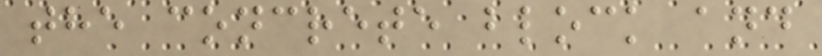the concrete block and
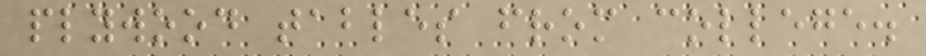plywood tables from college.
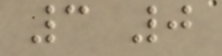3 0
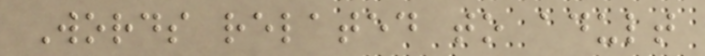Words related to adult
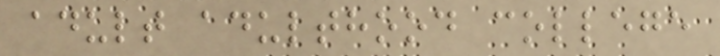adult adulthood college
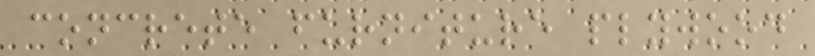concrete furniture plywood
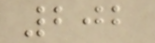202
